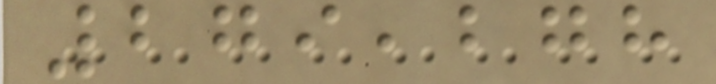279,278
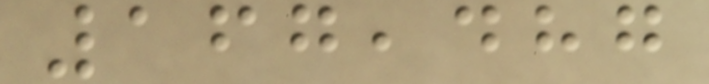167,487
